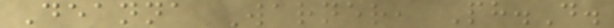Deanna Warner, Ph.D.
